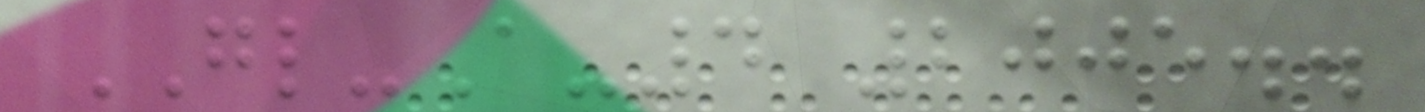GL-A-4 2005..
